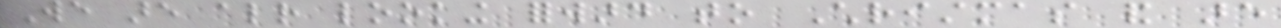We are already looking forward to Christmas and are
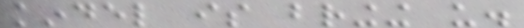kindel is bringing us.
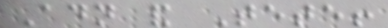Adn and Tete!
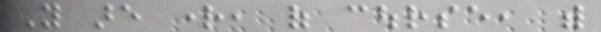You are right, of course, with
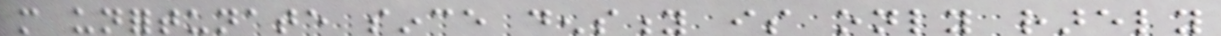more unfortunate since density is only rarely
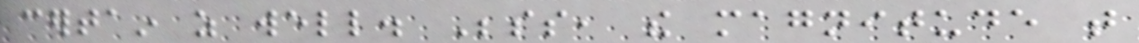certain as well. Besides, the magnitude that
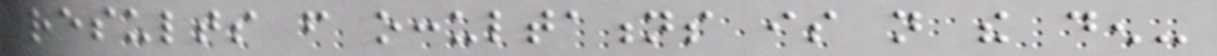results from occultations is not the den-
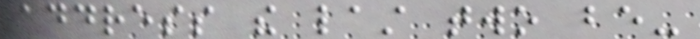address the last two be-
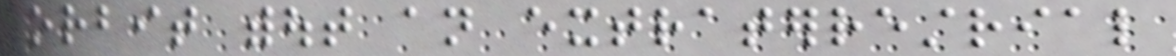orbit without an extraterrestrial
